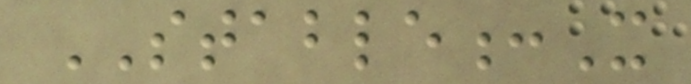STABLE:X
